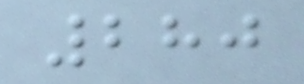280
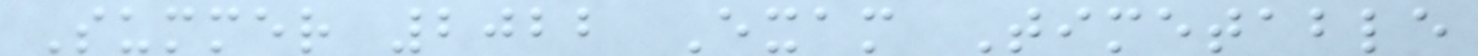Summer 2022 Exam Timetable
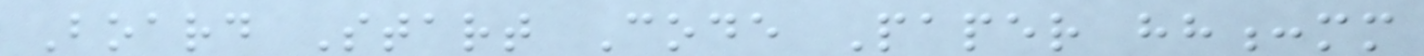Board Start Code Paper hh:mm
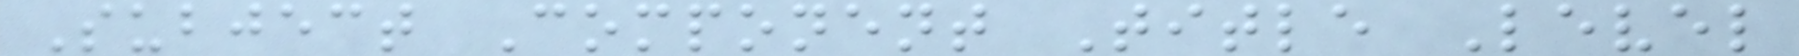Subject Component Title Level
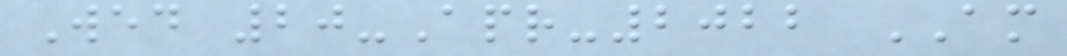Wed 20-Apr-2022 AM
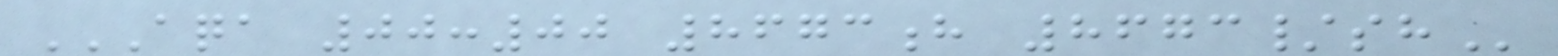AQA 00:00 8673H 8673/SH
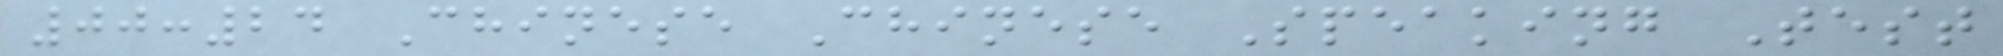00:24 Chinese Chinese Speaking Test
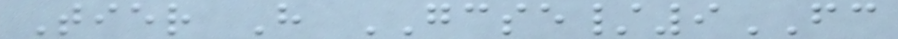Tier H GCSE/9FC
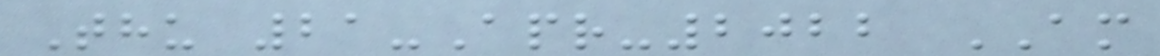Thu 21-Apr-2022 AM
